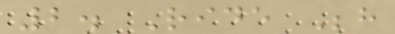2. Ride Behind
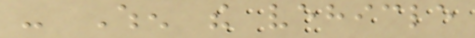- When the vehicle
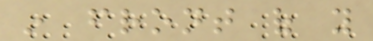in front of you
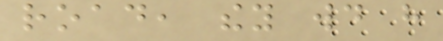road, they would have
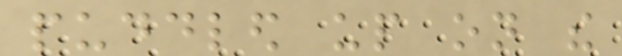puddled up on the
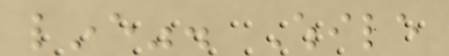line". While
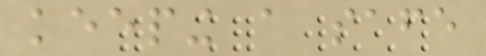keeping a safe
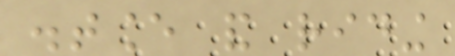distance and riding
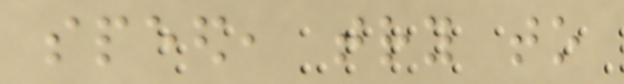speed, try to
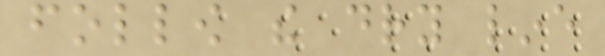follow the dry line
